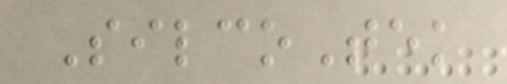SilcoTek
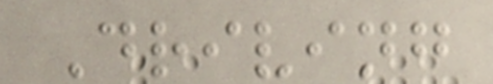Driving
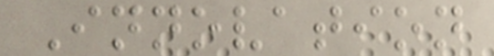Innovation
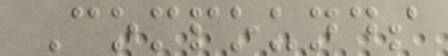Compounds
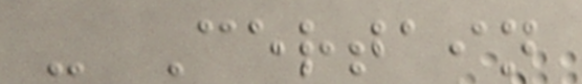- Certain
